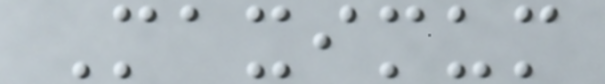Maximum
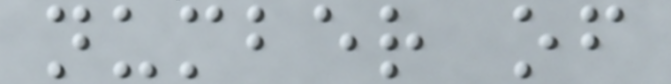number of
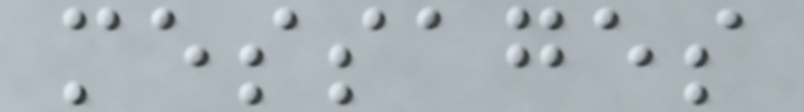messages
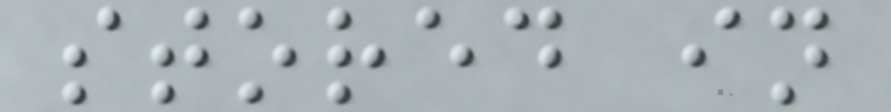stored in
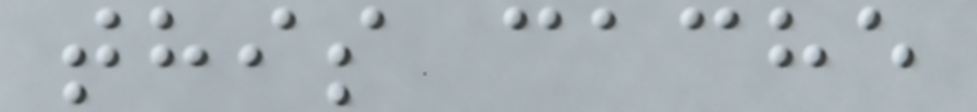this cache
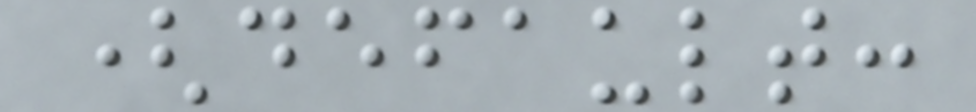(default:
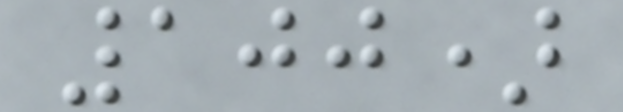100)
